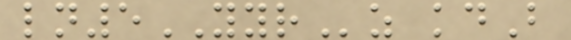ln5YYRz kdB
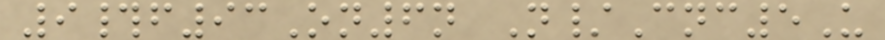9#f93On6n N/Cnc5U
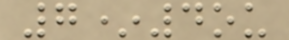7*4ou
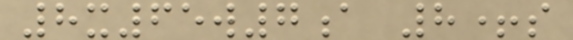8x65w7a 8+s
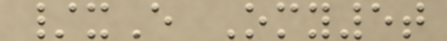/xE Omy5t
